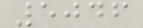5046
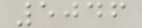5046
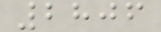2806
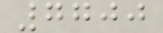7700
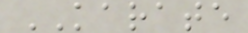KARATE
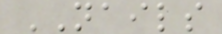NAILS
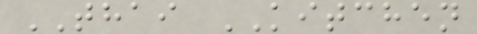THAI KITCHEN
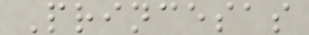Princesas
